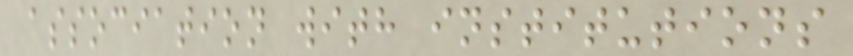association with institutions
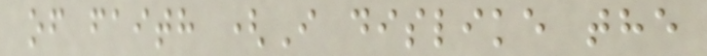of faith (I dislike the
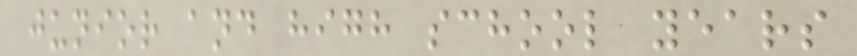junior and high school years
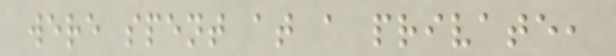were spent at a private,
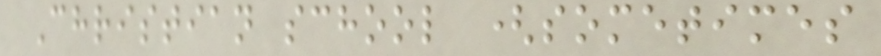Christian school (sometimes
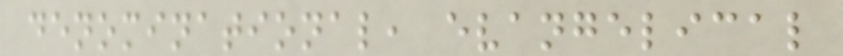denominational, evangelical
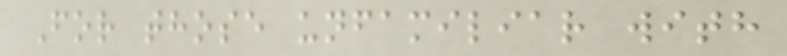For those unfamiliar with
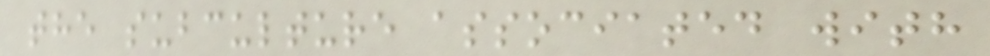the subculture associated with
